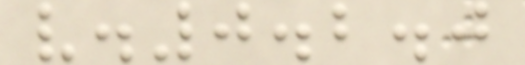v.0.2.0
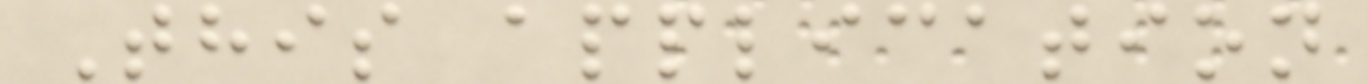This application
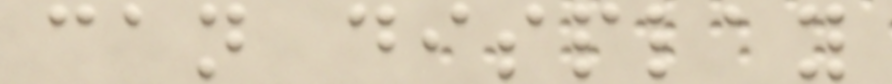can display
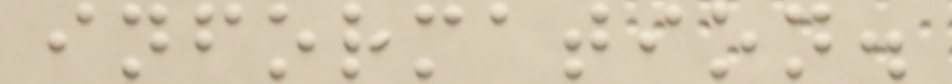information.
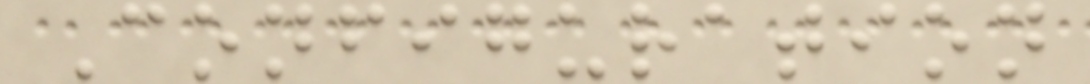Configuration
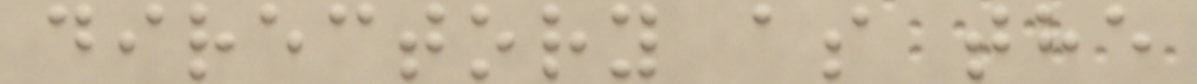directory as the
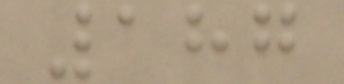187
